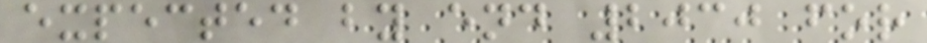expected by end 2030 for
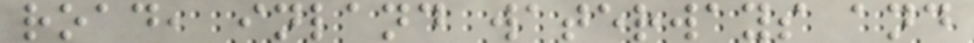road, inland waterways and
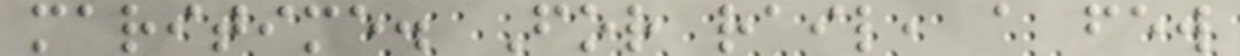maritime. For rail, a few
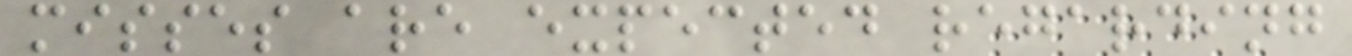misses are expected regarding
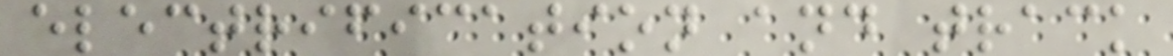electrification and track
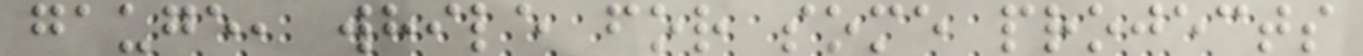gauge, while for some projects
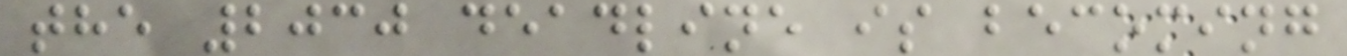the 2030 deadline is becoming
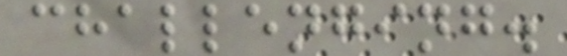challenging.
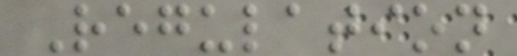Regulation
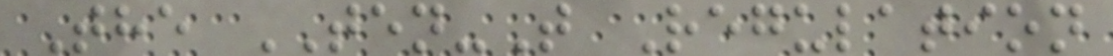The TEN-T Regulation
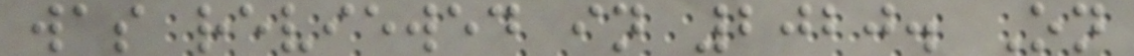was reviewed in 2020. On
